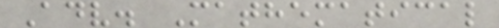Adv. Mathematical
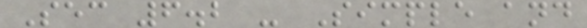Sec 6.2 - Simple and
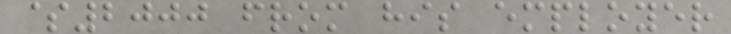$2000 from his employer
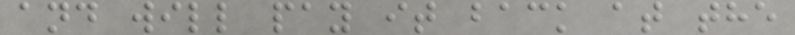and will pay it back at the
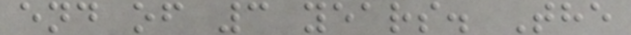end of 3 years. The
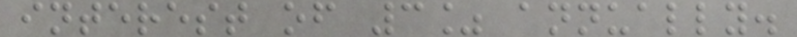interest of 3% annually.
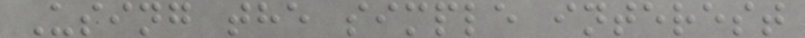Using the simple interest
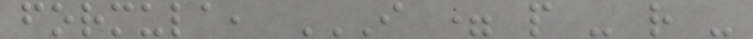formula, I = P - R -
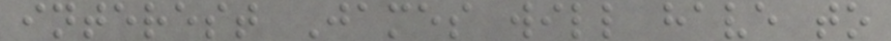interest James will have to
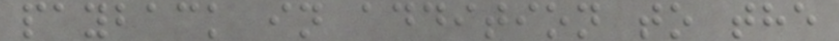payback in addition to the
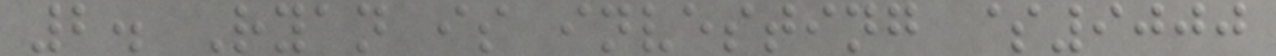2. Ryan is investing $9000
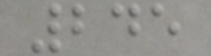245
